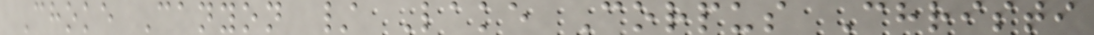Choke Canyon / Lake Corpus Christi
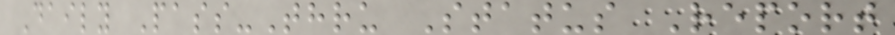Daily Pass-Thru Status Report
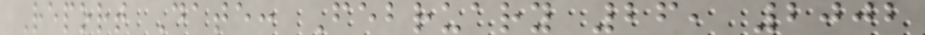Report Date: February 26, 2002
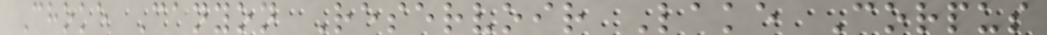Choke Canyon Reservoir Lake Corpus
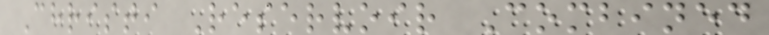Christi Reservoir Combined
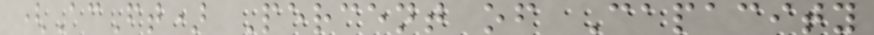(AcFt) Percent of Capacity
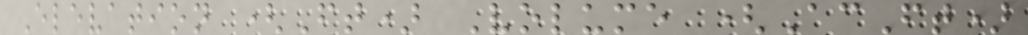Elevation (Ft) Volume (AcFt)
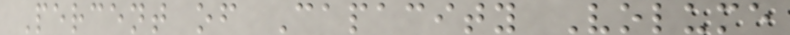Percent of Capacity Volume
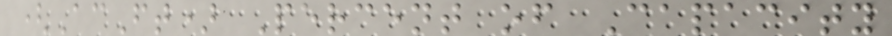(AcFt) Percent of Capacity
